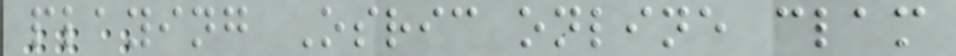playing Osric online clam
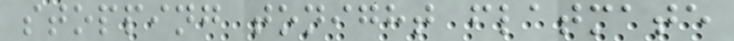stopping tonight flatmate
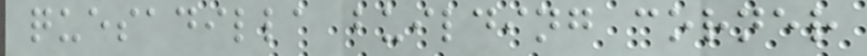quesadilla building corner
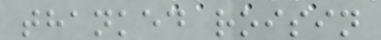thanked roisin
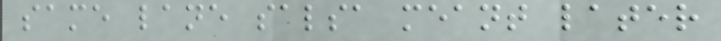same lane salsa meant later
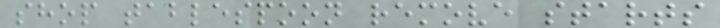shop tablespoon remove starts
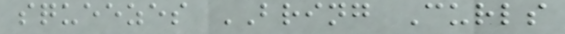squeezes BRING Curls
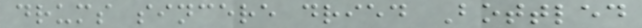drums sincere dried Bottled
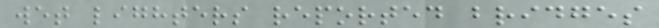wet lighters reported bridges
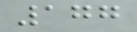177
